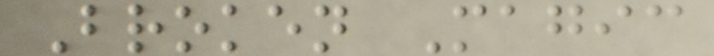Broken Magic
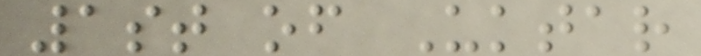1st of Uktar
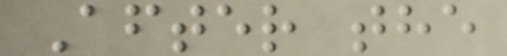After the
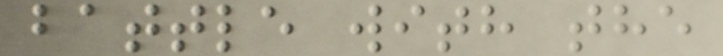battle with the
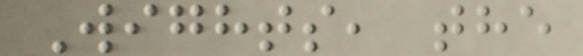Wights, the
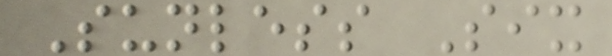Sunless Six
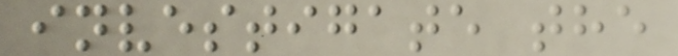investigate the
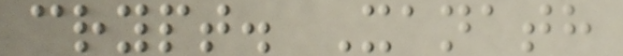crypt. Xanath
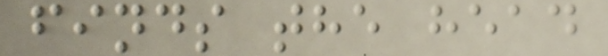finds the head
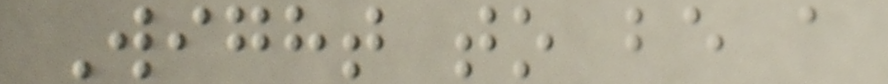Wight to be a
